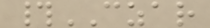#CZAR
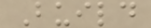Build
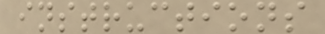instructions
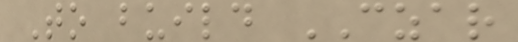To build CZAR
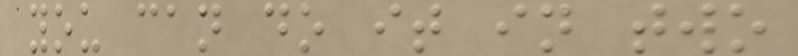you can do it in two
